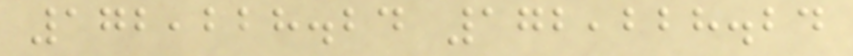172,228.24 172,228.24
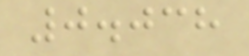0.038
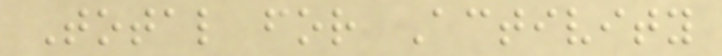Total for Activity
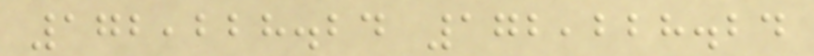172,228.24 172,228.24
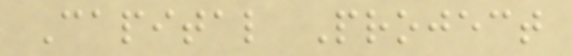Capital Project
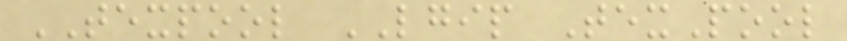TEXPOOL LGIP TexPool
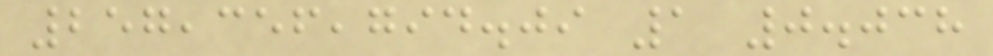257,356,794.09 1 0.038
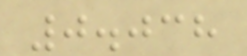0.038
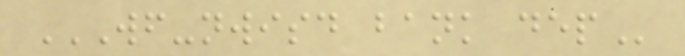WF-NWISD BANK DEP
